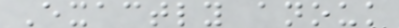Exactly anouk
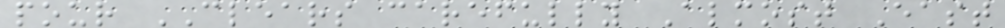pour CLEARS carefully Almost East
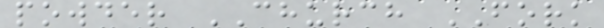powder CHURCH FORK
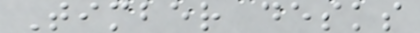Timber desks
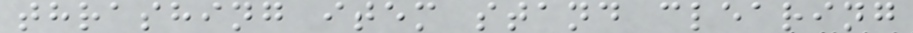thrashing item stand clearing
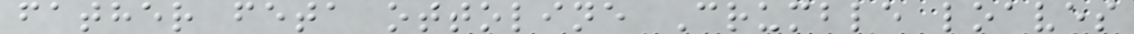father feta ottoline Crumble loaves
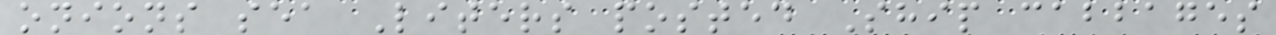onions sea Liters posted Ship cabbages
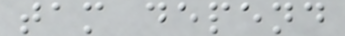tam depend
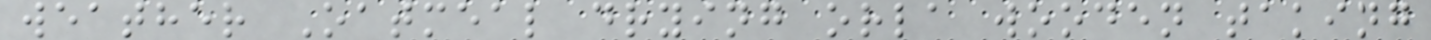weather Oatmeal drying orla wooden taking
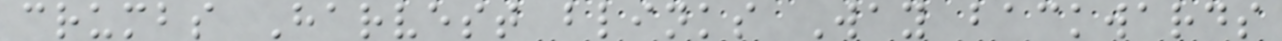crumbs Harvest blinks Way backwards
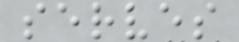serves
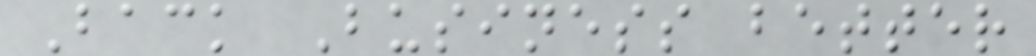Back Business better
